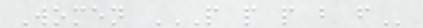Women P P P B F
